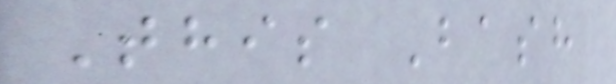This Bash
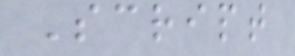Script
